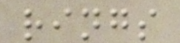rings
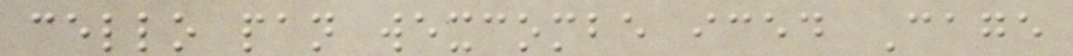cello pan wexcombe iced Cage
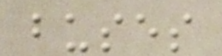buses
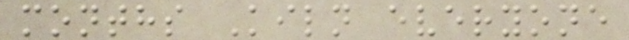months Kiln everyone
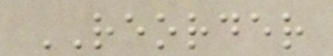REORDER
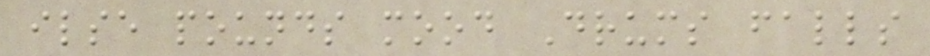ilse pounds mood Drums falls
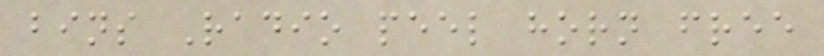bins Radio peel horn free
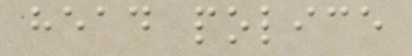head police
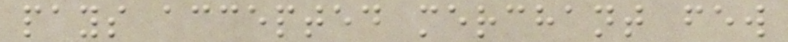pays accepted merchant few
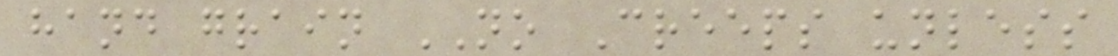hand grain NO Creeps unless
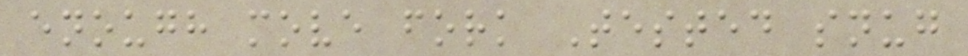enough move fork Tested snug
